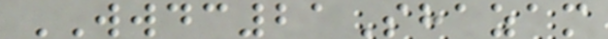WWDC21Shazam
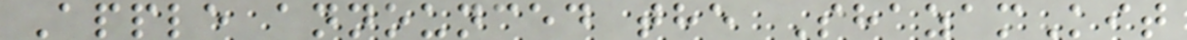Apple announced the ShazamKit
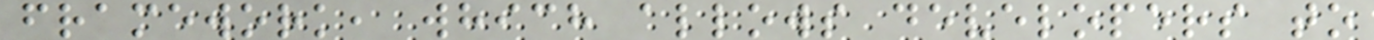framework, which allows developers to
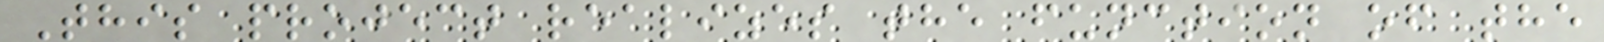This project realizes the function of the
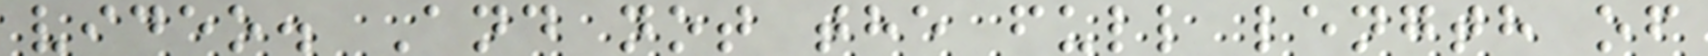video. And not the full length of
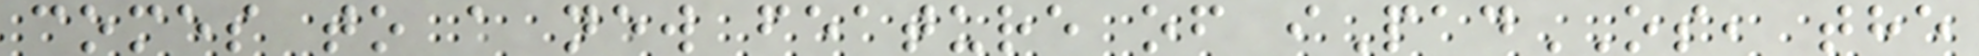comes to a new feature of iPadOS, the
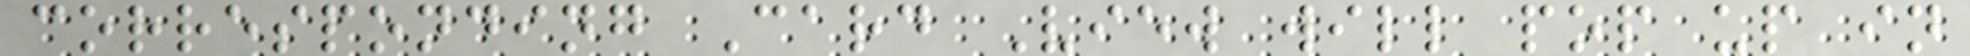corresponding Card View will pop up in
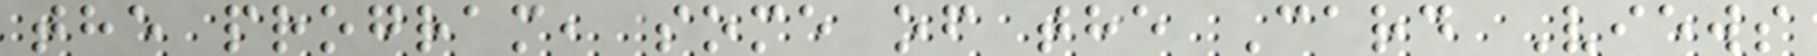the program, some of the Card Views
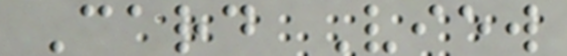Card View
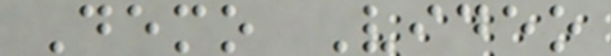Demo Video
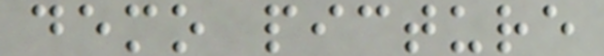demo picture
